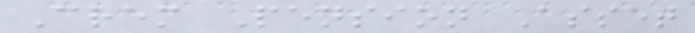Crem Pension Asset
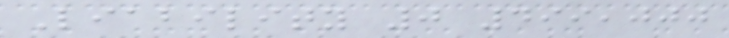Liability 0 499,000
